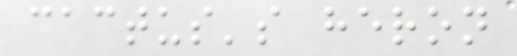cactus's heron
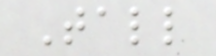Tall
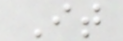It
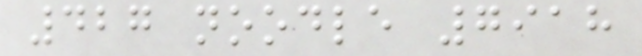427 noodle 7918
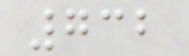732
